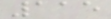115
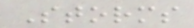Storms
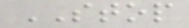STOP
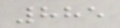885
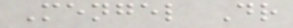Mengel Dr
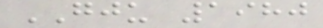GJU 1980
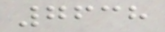7638
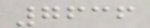7636
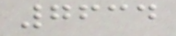7634
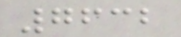7632
